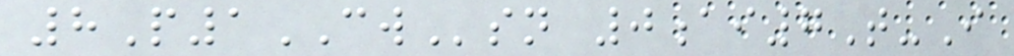8P1CWsn 0ai7T-I
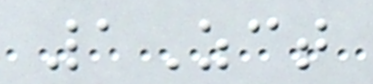1Zct
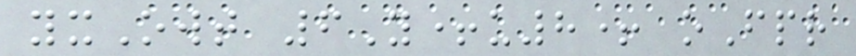yxOwt 6Y+u8+ oFpr
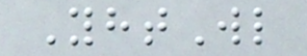YhtWl
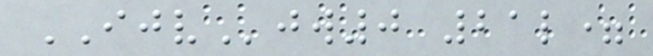IJVjw0 21l=
